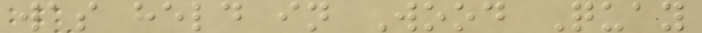was held in Wood Quay
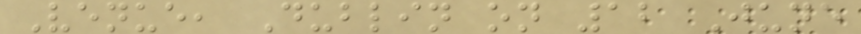Venue, Dublin on 12 June
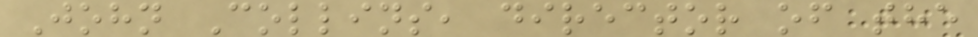John Collins, director of the
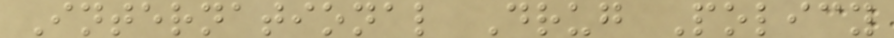International Drug Policy
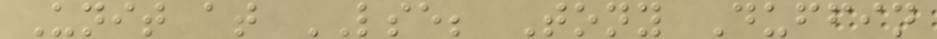Unit at LSE; Tony Duffin
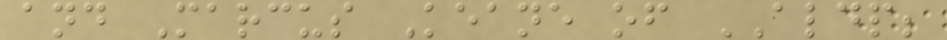and Marcus Keane of ALDP;
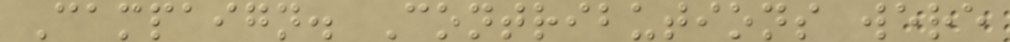Campaign. Contributions were
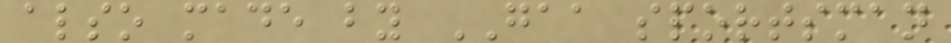also made by GAA sportsman
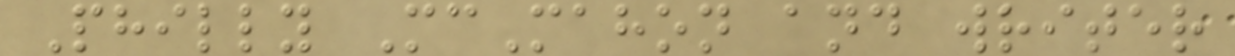Philly McMahon and writer
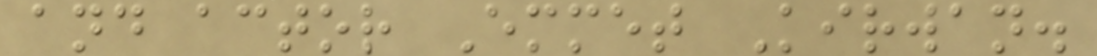and actor Emmet Kirwan.
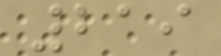219
